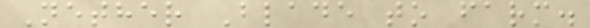Nether Blade to farm.
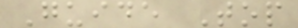Guide Top
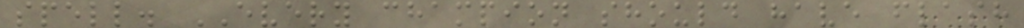spell. EVERY champion should have flash
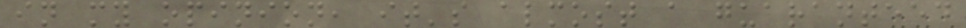in my opinion, it's almost a guaranteed
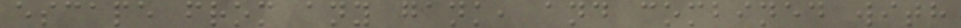escape from any gank, and combined with
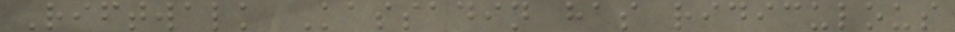Riftwalk Kassadin has ridiculous
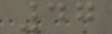47
